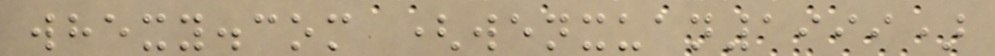whexy.com (wenxuan1999)
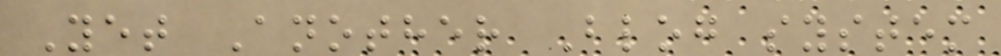Yet Another Blog system
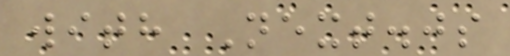with Next.js
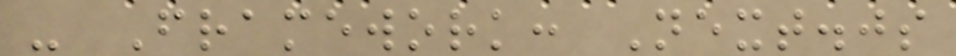- Framework: Next.js
